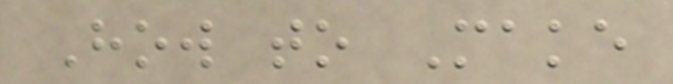How to Make
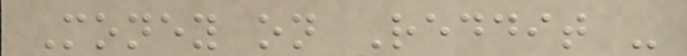Money on Reddit -
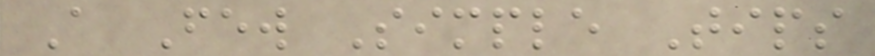A Few Simple Tips
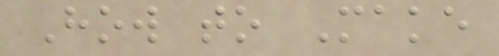How to Make
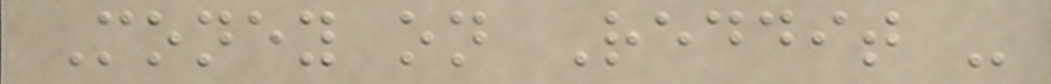Money on Reddit -
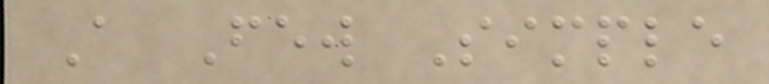A Few Simple
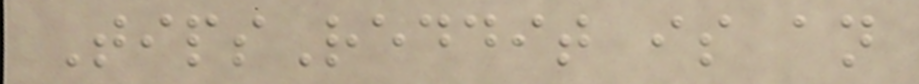TipsReddit is an
